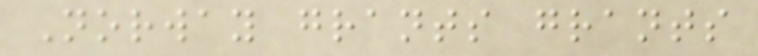Norway grants grants
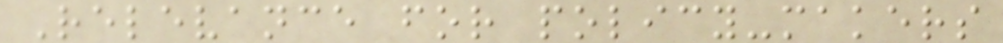Relevance for policy-makers
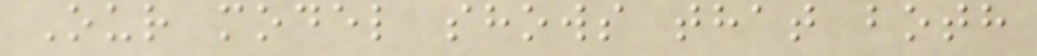Our model shows that both
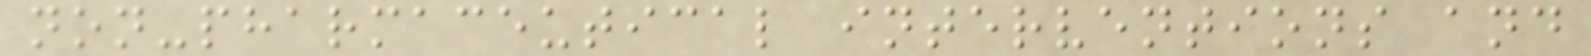non-pharmaceutical interventions and
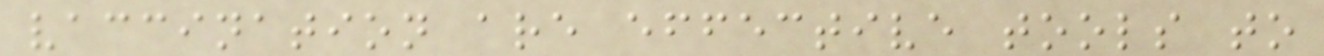vaccination are effective tools to
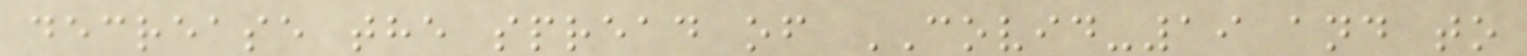decrease the spread of COVID-19 and to
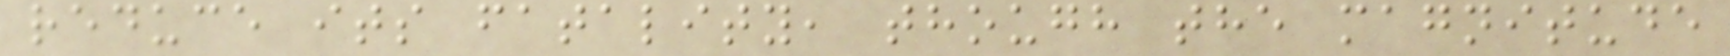reduce its fatality, though the magnitude
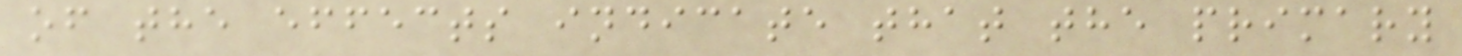of the effects indicate that the primary
